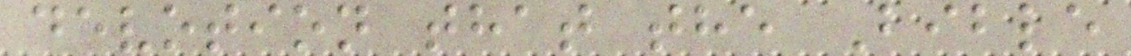devotion that the Bible
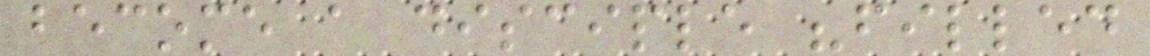become a disciple "filled
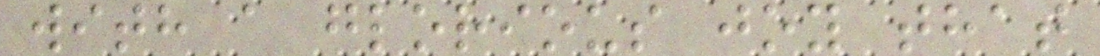with a glorious joy that
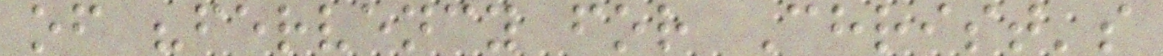of "fervency for Christ's
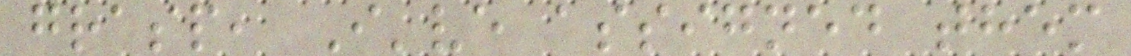grasp, I've assigned them
